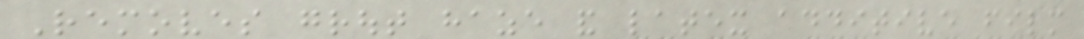Removes grout haze and latex additive film
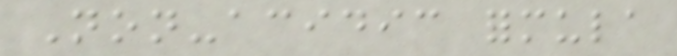Non-acidic formula
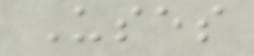Uses
